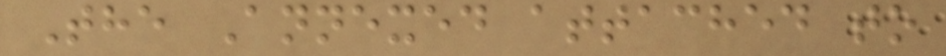The Annexed attached to
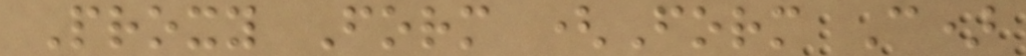Proxy Form (Form C)
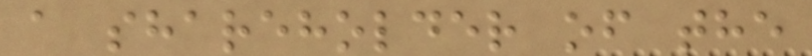a shareholder of the
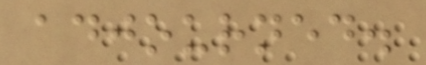adjourned.
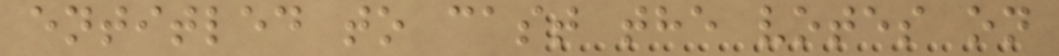entitled to cast the votes on
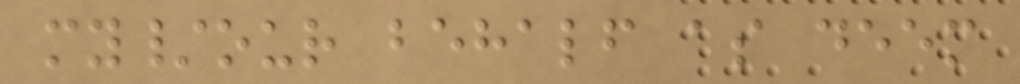my/our behalf as deem
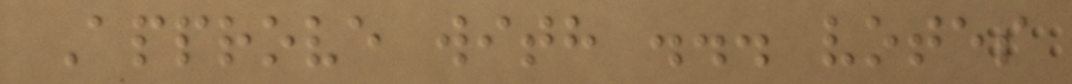Approve with ... votes
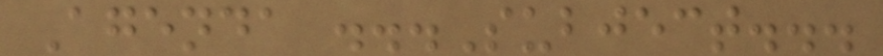Agenda ...Subject...
